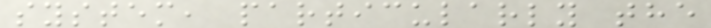system, particularly the
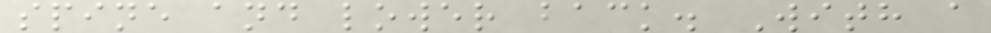spine and lower back. With a
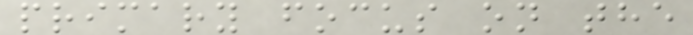primary focus on the
